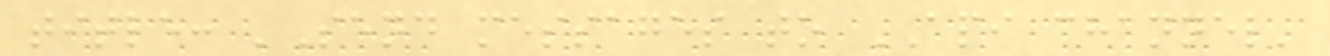title: 'Send messages to API channel'
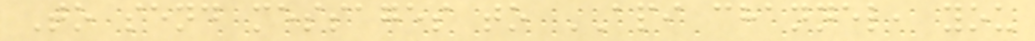To send messages to API channel, you
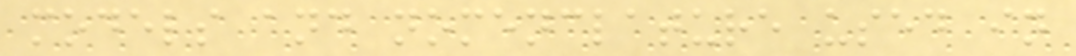models and nomenclature used in
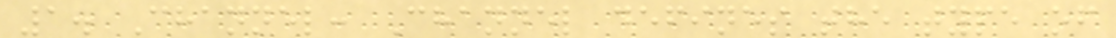1. Channel: Channel defines the type of
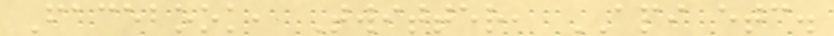Facebook, Twitter, API etc.
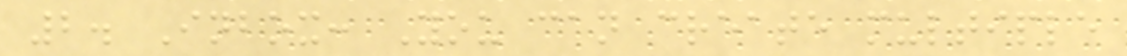2. Inbox: You can create multiple
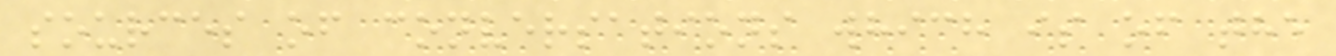sources of conversations which is of the
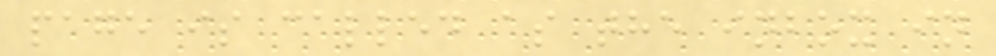page is called as the inbox in
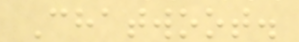Chatwoot.
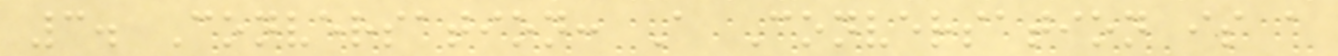3. Conversation: A Conversation is a
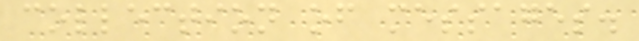collection of messages.
